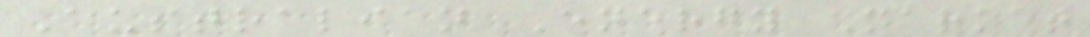Australian Energy Market
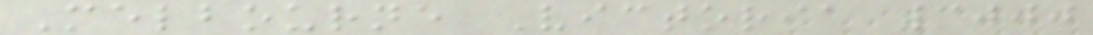Melbourne Victoria 3000
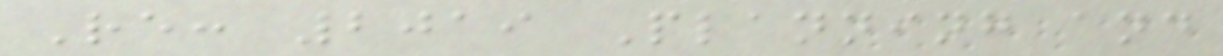Re: 2019 Planning and
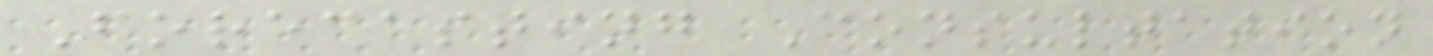Forecasting Consultation
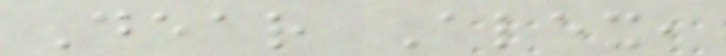Dear Alex,
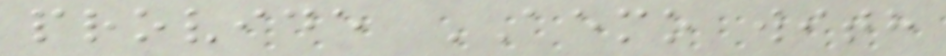provide AEMO with
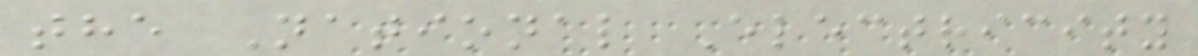the National Electricity
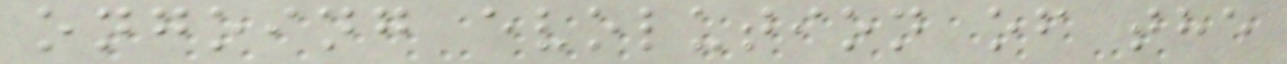ongoing evolution of the
